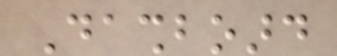Dashboard
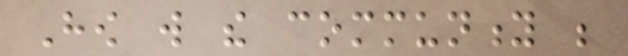How will the community be
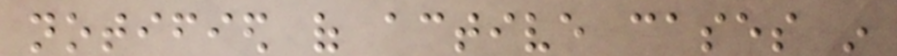notified of active cases in
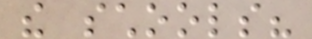the schools?
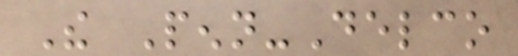The Penn-Delco
